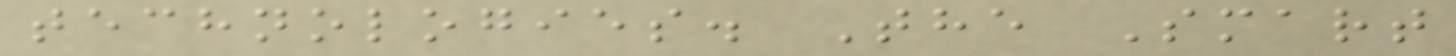technologies. The Smart
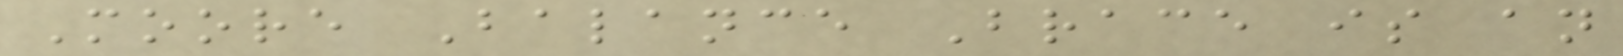Moore Balance Brace is an
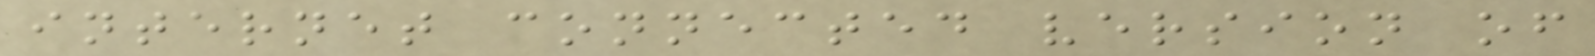internet connected version of
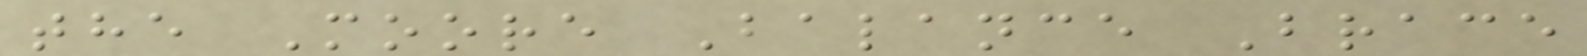the Moore Balance Brace
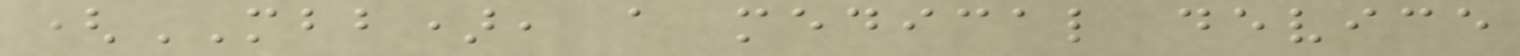(MBB), a medical device
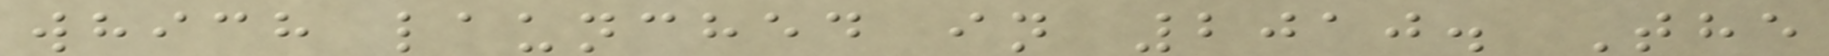which launched in 2010. The
